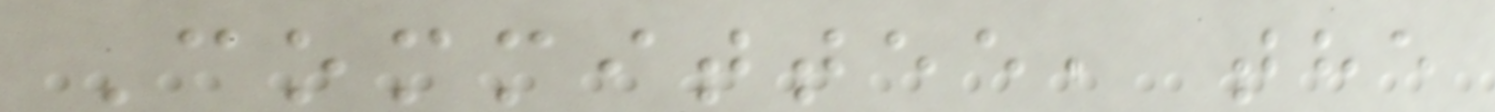Committee, the
